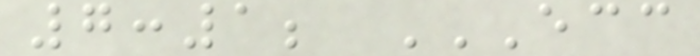7:1; ECC
